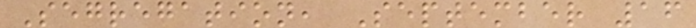Segregation, September 16
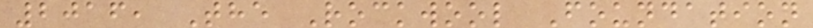2016, The Rockwool Foundation
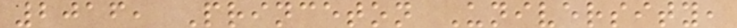2016, Princeton University,
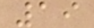19
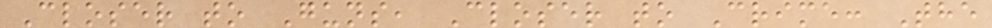Closer to Guns, Closer to Crime: The
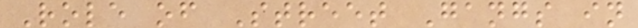Role of Street Gangs in
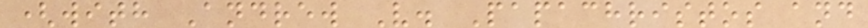(with Andrew V. Papachristos and
